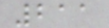211
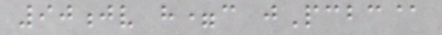90jv h=c jPcbc@
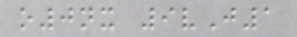o0nx 9vJ1
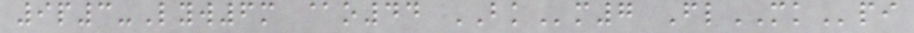9p3-Lyw6m @o44 BKm7 FlMKpi
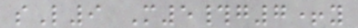sL9 M5#g7+y
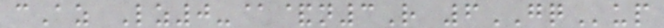cAz Lz0-@&n3R 6GQup
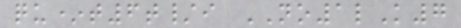qu*t6t/i NO1lK7
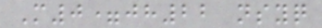M0=jh22 nsyq
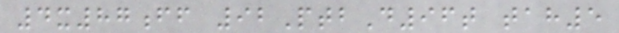4x87ff 92PtbD96t tah5
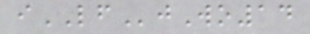iLFjWo14
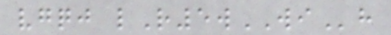vgqj lR5wWIh
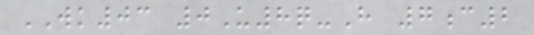WK03 0U8q-H 7c2
